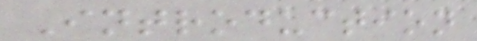Introduction
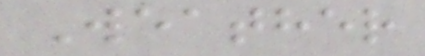Weather
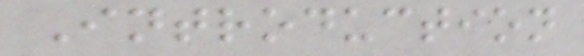Introduction
